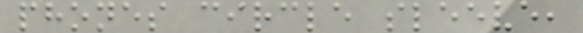phones circle sleeve,
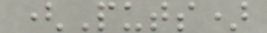(Puts)
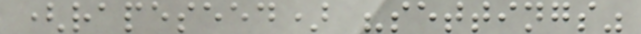(rapeseed) "settings"
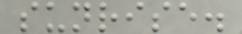sunrise.
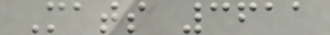Mats 3611
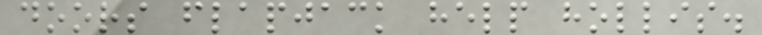doors flapjack help hollis.
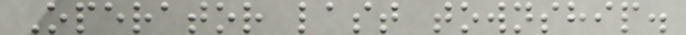Operator last township.
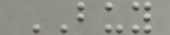BUY
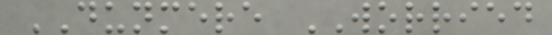DUNMERE WORRIED
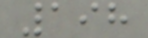198
